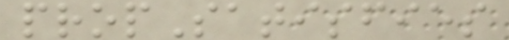propSatisfies
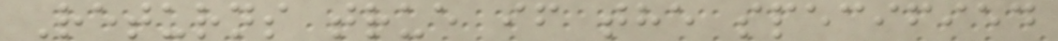Returns true if the specified
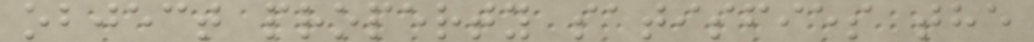object property satisfies the
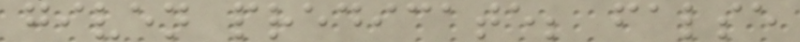given predicate; false
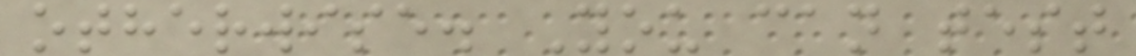otherwise. You can test
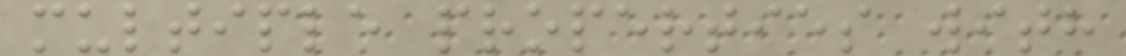multiple properties with
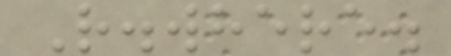R.where.
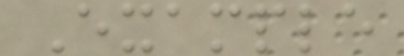Example
